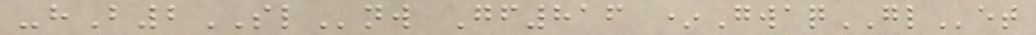-hB2SLnw Gf816 *GwaqGLet
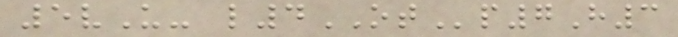5vU- l4OTp7H3
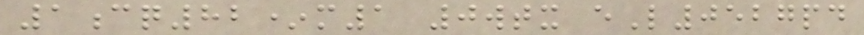1cq82*m1 0wtx eL0527pd
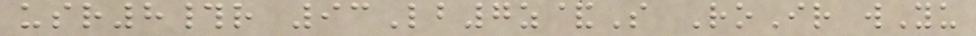usr8#r 93Lb7z&S RoIr wYu
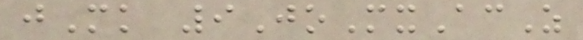jMk 9JoMxAcZ
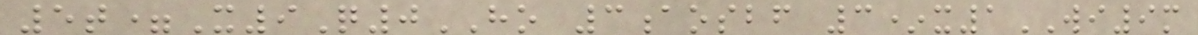5t=X9Q0HO 3aosbf 3*x1WI9m
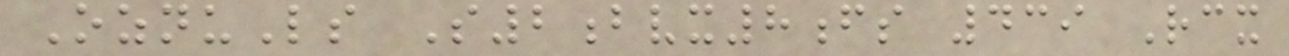OznuLs S2bvx8fs 439 Rcx
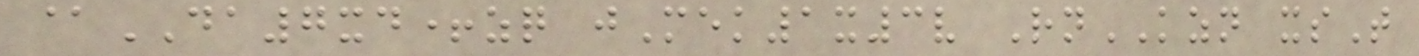@DA7xd+zq jMek1x3v RnKZN xsT
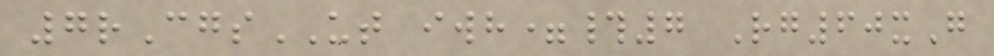7rCgsUT iwh=#7 Rg60xG
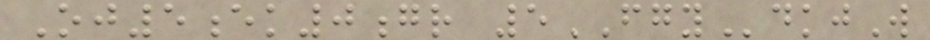Oj5ek0gr 5FGYdkjW
